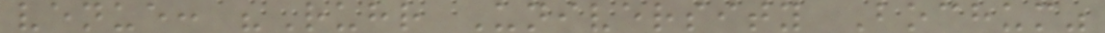venue: "Ruhr University Bochum"
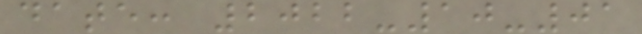date: 2022-10-01
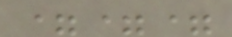===
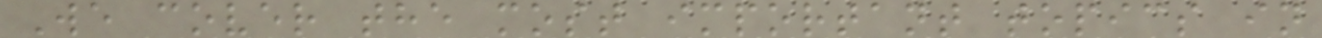We cover the most important topics in
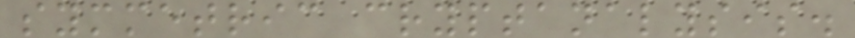symmetric cryptanalysis.
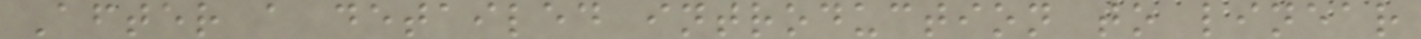After a detailed introduction to linear
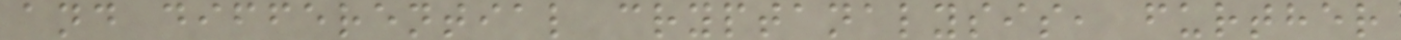and differential cryptanalysis, further
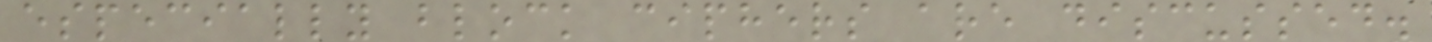especially block ciphers are discussed.
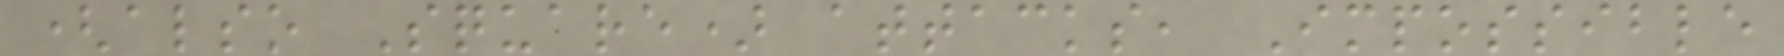(also Square) attacks, Impossible
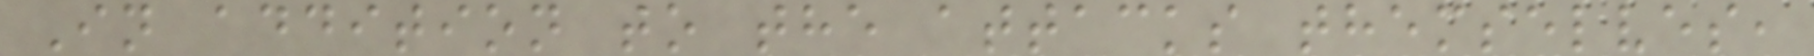In addition to the attacks themselves,
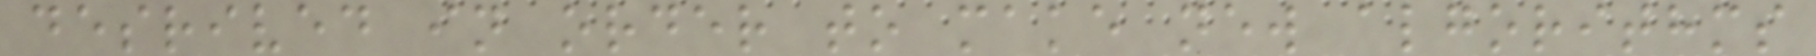desrived in order to make new algorithms
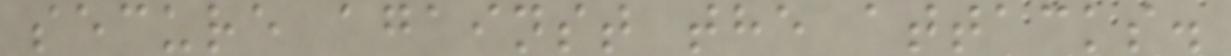secure against the attacks.
